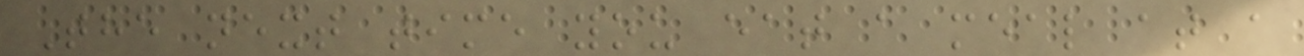The next time you eat a meal at a
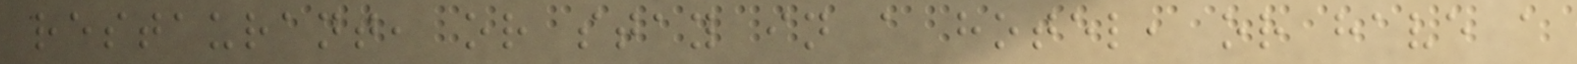restaurant, or stay in a hotel, or have a
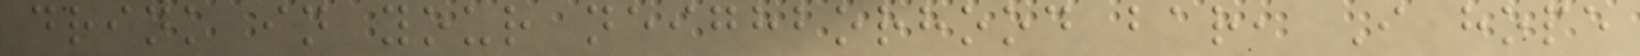drink in your neighborhood bar, I hope
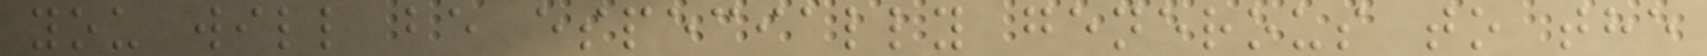you will be especially generous to the
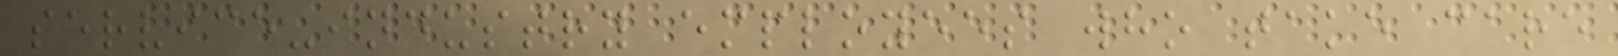service-industry employees who take care
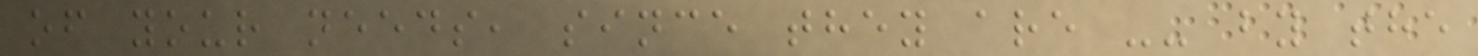of your needs, since they are -- by the
